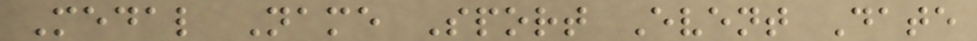Medal Name Sport Event Date
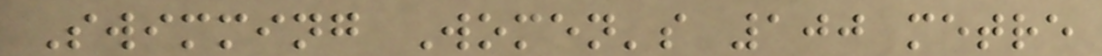Swimming Women's 100 metre
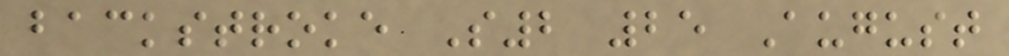backstroke S2 25 August
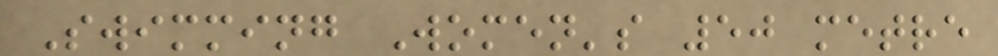Swimming Women's 50 metre
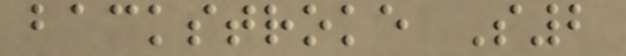backstroke S2
